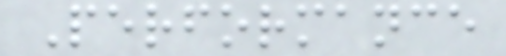Performance
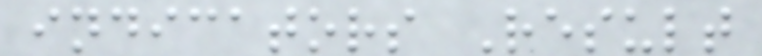indicators Result
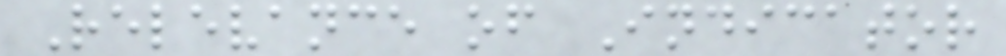Relevance of Indicator
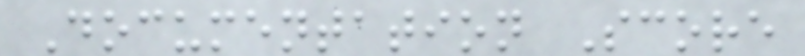Documentation Score
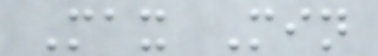Max Min
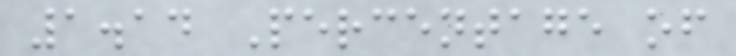1.14 Percentage of
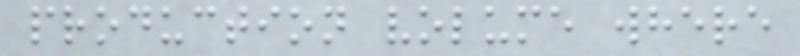production volume where
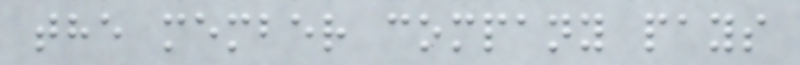the member company pays
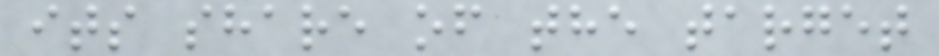its share of the target
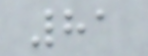81
